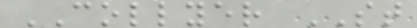COLLYER ST
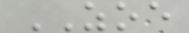ZOE
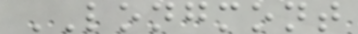LONGMONT
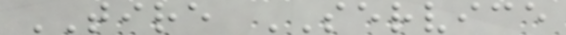TIRE SERVICE
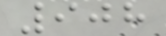908
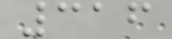316
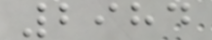2984
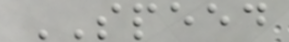SPEED
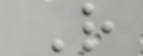R
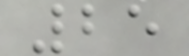25
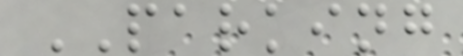PARKING
